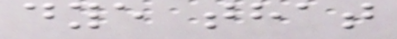dye that
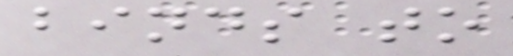binds to
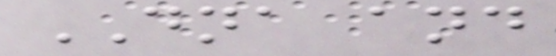DNA and
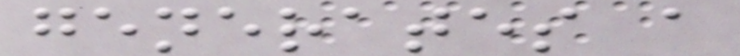generates a
